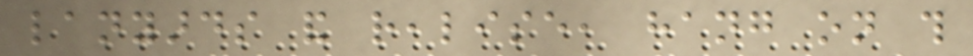lanyards and realise, hang on this
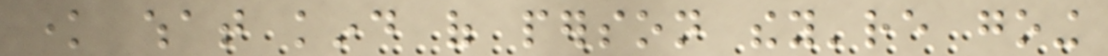know what kind of person they're going
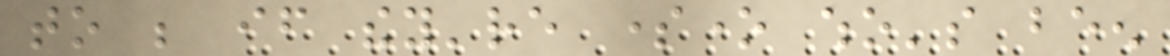to be if they're someone who's been
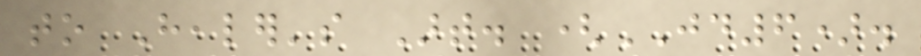to Healer's Art. (JD6).
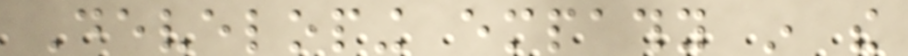Developing empathy in the
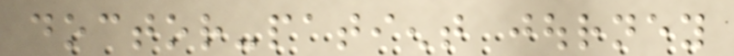doctor-patient journey
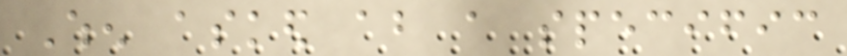When asked about a specific
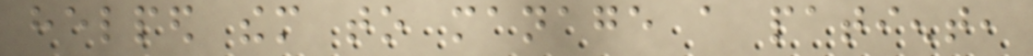helped them to manage a patient,
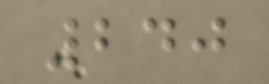240
